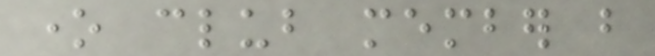one club member but
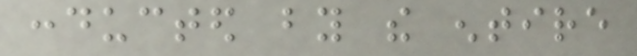conducted by the entire
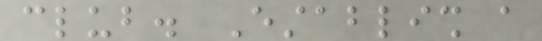club. Establish a
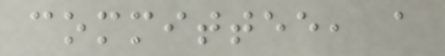committee, a
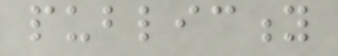publicity
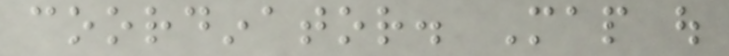coordinator. Map out
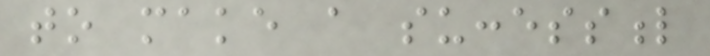to make a successful
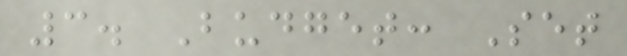3. Budget: Set
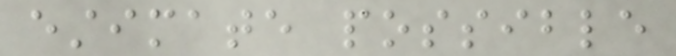estimate possible
